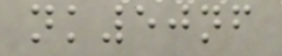nk50nf
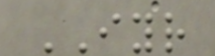IYR
